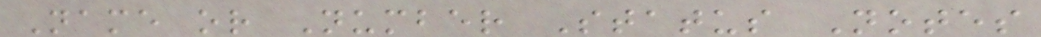Name or Number Status Notes
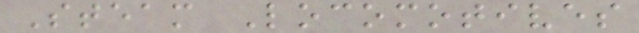Steam Locomotives
